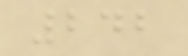242
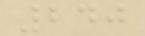240
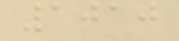1010
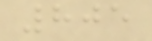805
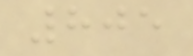805
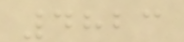4823
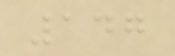147
